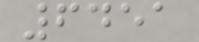6451
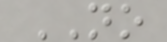NO
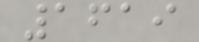1619
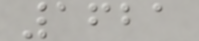1621
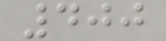400
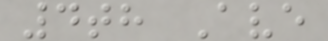4th Ave
